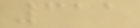311
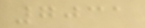7031
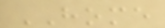HOME
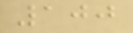100
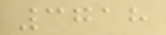3718
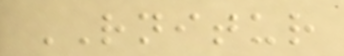RNITUR
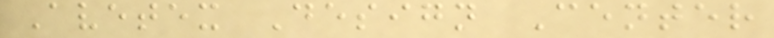Avetex Design Center
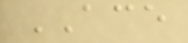ACE
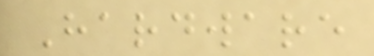Hardware
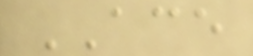ACE
